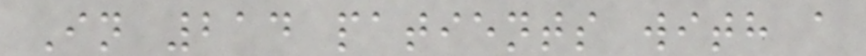In 214 patients with a
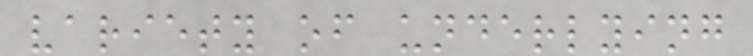variety of underlying
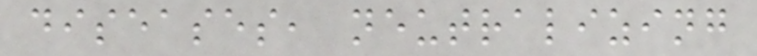diseases, neutralizing
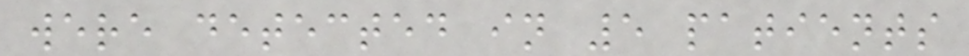were detected in 5 patients
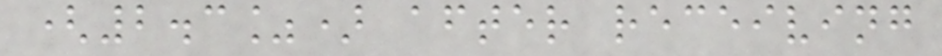(2.3%) after receiving
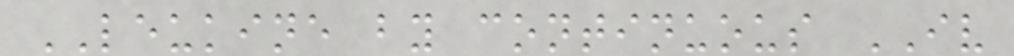LEUKINE by continuous IV
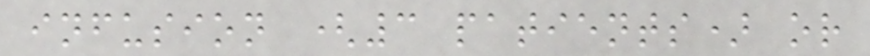infusion (3 patients) or
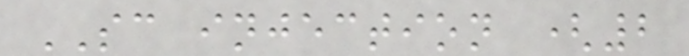SC injection (2
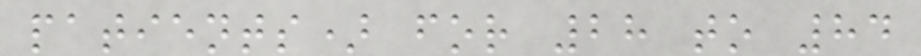patients) for 28 to 84
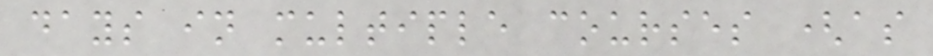days in multiple courses (as
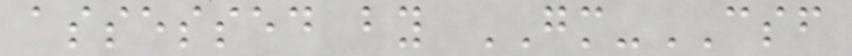assessed by GM-CSF
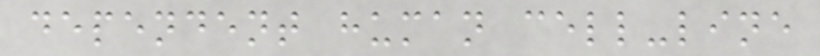dependent human cell-line
